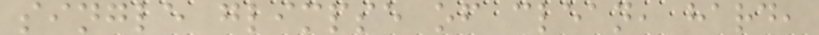single glimpse of clean, hard,
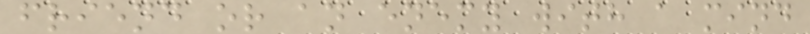friend or an enemy with a mind
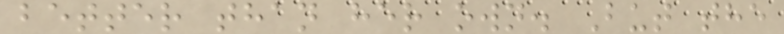better than her own. But the
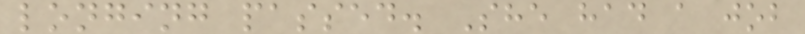longing passed. She had a job
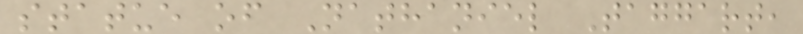statue of Nathaniel Taggart,
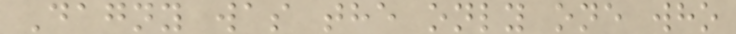Dagny was the only one who
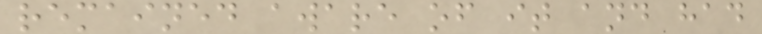remained aware of it and had
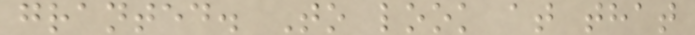granted. To look at that
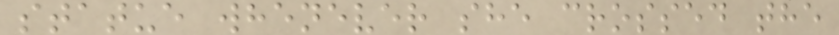statue whenever she crossed the
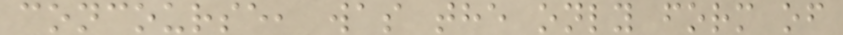concourse, was the only form of
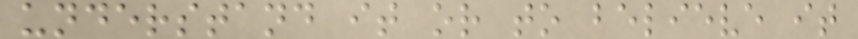understand it or to believe it
